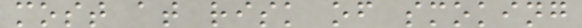most at risk of smoking
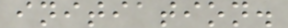initiation.
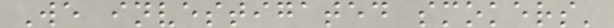We investigated smokers'
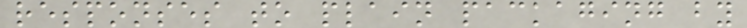responses to plain packaging by
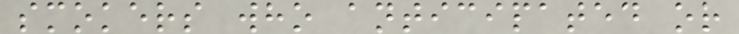smokers who anticipated or
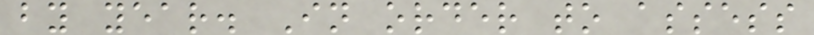by year. In order to assess
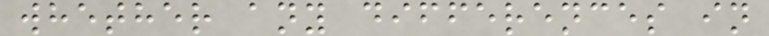whether any differences in
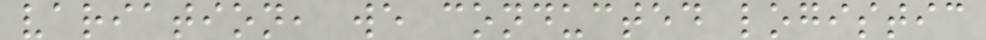variation, we conducted logistic
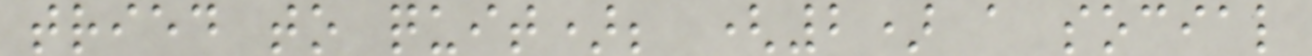tried to quit); (2) a social
